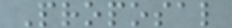Proposal
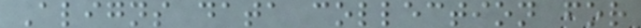Aligns data collection for
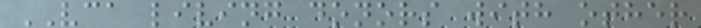VCA living donors with other
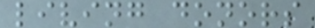living donors
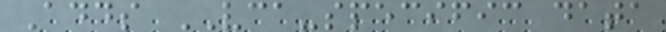Adds VCA-specific data
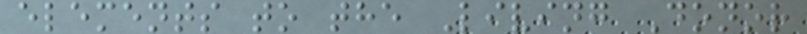elements to the Living Donor
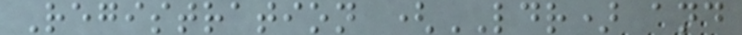Registration (LDR) and
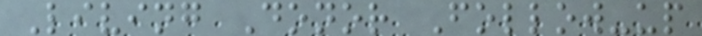Living Donor Follow-up
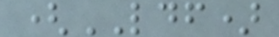(LDF)
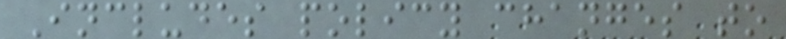Includes policy changes to
